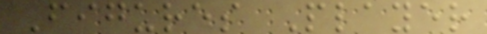Figures Player
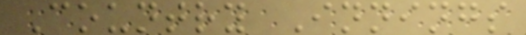Country Innings
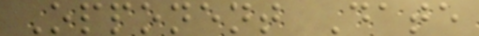Opponent Date
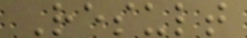Result
